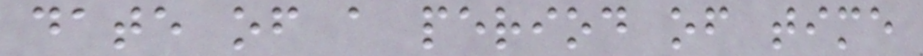date of a period of time
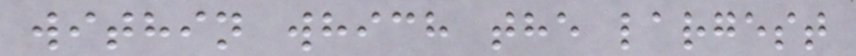within which the largest
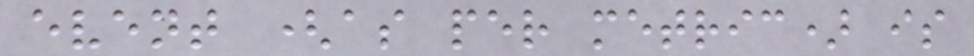event (as per metric) is
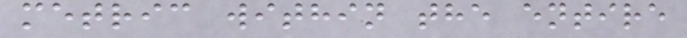metric within the entire
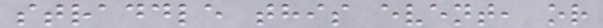straddle this event, or
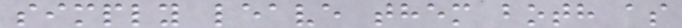simply leave them both as
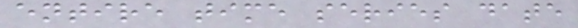entire time series date
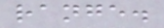range.
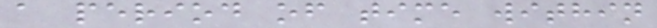a period of time within
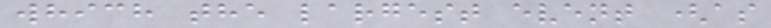which the largest event (as
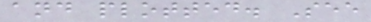and plotted. See
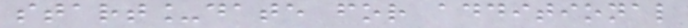start_date for additional
